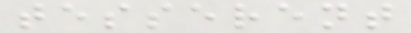tesserent
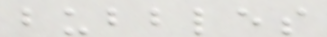bubbles
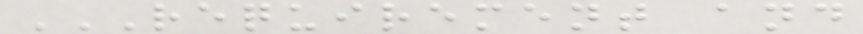REQUIREMENT AND
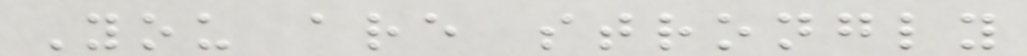You are strongly
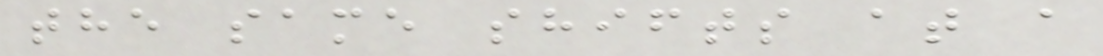the same shifts at a
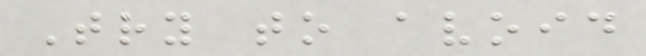Try to avoid
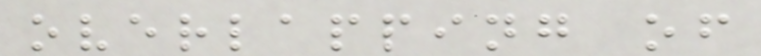overlapping of
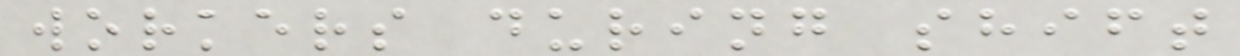workers during shift
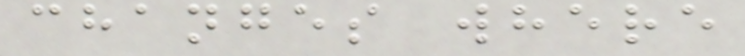changes where
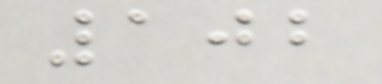102
